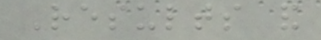Results and
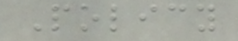Policy
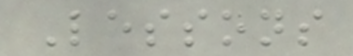Lessons
